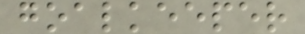goalkeeper
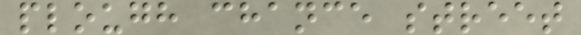plough chance street
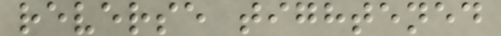reverse tightened
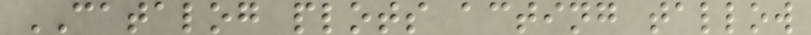CATALOG plots acting tallow
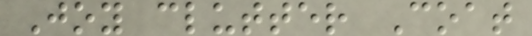Joy clutter Coat
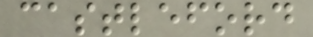castleford
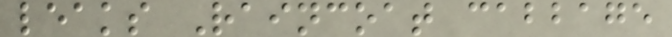leaks Raincoat cabbage
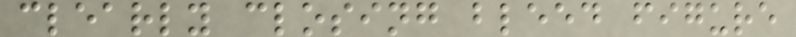clearly closing bleed figure
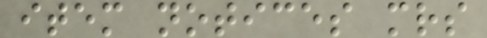item notices mrs
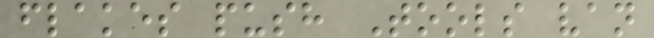flakes push Tools van
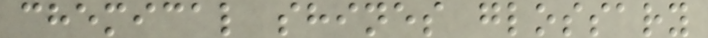chemical shines glossary
